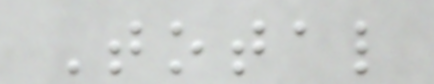Total
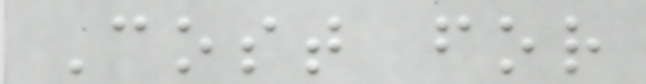Cost for
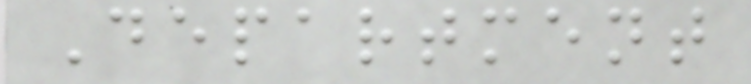Department
